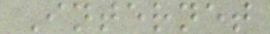Internet
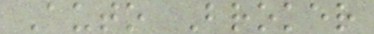Auto Broker
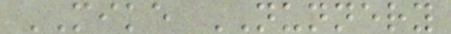MIKE NUNNERY
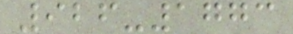926-1773
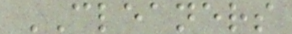CLEANERS
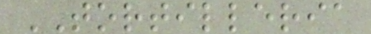TORTILLERIA
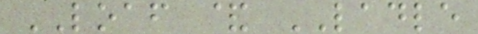LOAF & LADLE
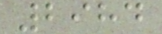2984
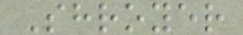Shroyer
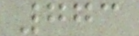773
